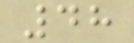48
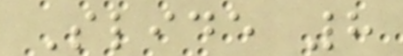Slide 8
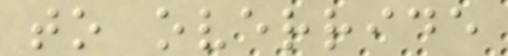to override
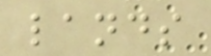lands
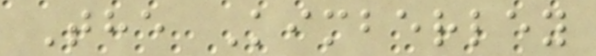The Kimberley
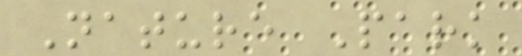Nature Park
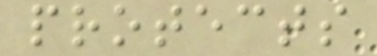protects
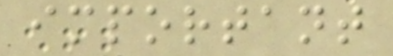important
